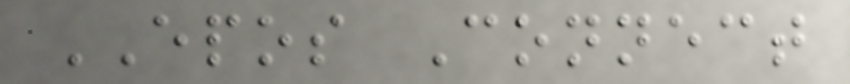EPOS Connect
